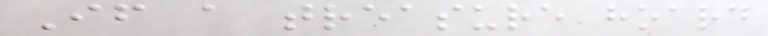If a treasure hoard
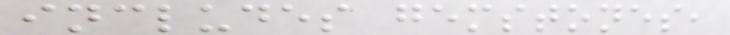includes gemstones,
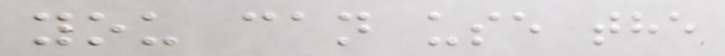you can use the
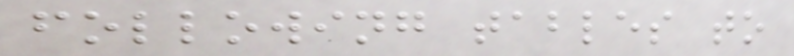following tables to
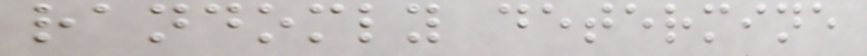randomly determine
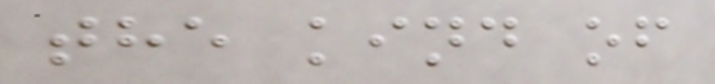the kind of
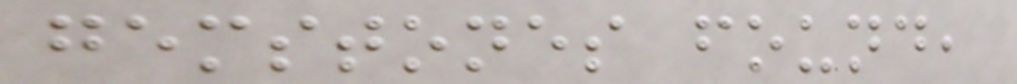gemstones found,
